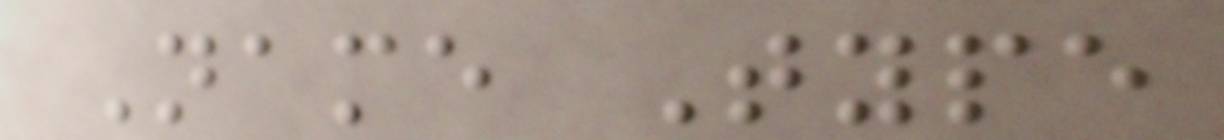Name Type
